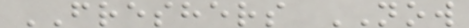FRESHERS NOW
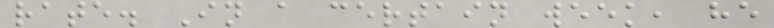rate. In a certain week, he
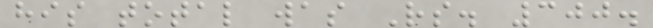his total was Rs. 300.
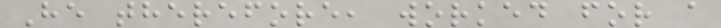He therefore, worked for a
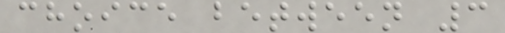choice between 3
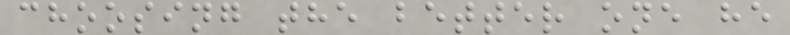choosing the better one he
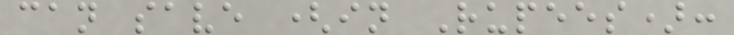can save (in Rupees):
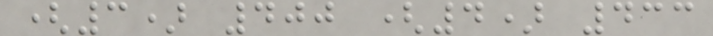(3) 400 (4) 433
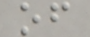of
